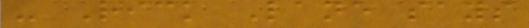- Rick Lane says
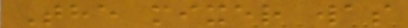The mixer was
